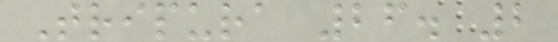Tripura 26. 2
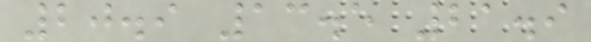20.9 13.5 21.9
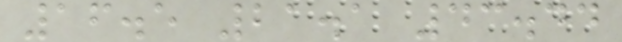16.5 21.1 43.44
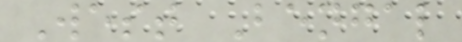West Bengal
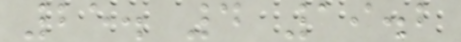25. 4 19.2
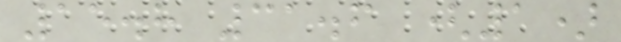15.8 31.6 (1)
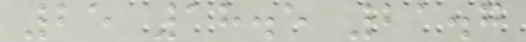25 18.5 21.7
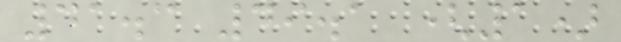41.3 49.1 (1)
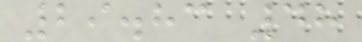29.83 48
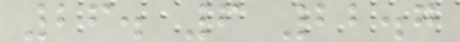26. 6 22.7
